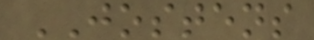JOSTENS
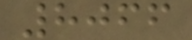8066
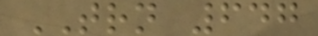TRN 647
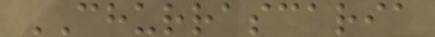CHURRASCARIA
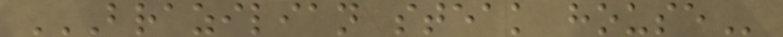BRAZILIAN STEAK HOUSE
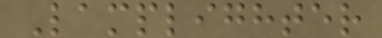Lamplighter
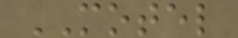MOTEL
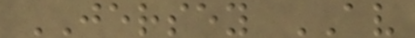JERSEY AV
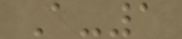A-1
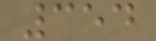354
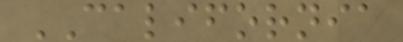CALIFORNIA
